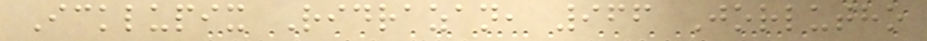Icklupix Ridrazan, 966 Jorlutho
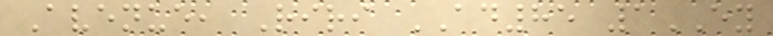Avenue, Riri AD85 1EY
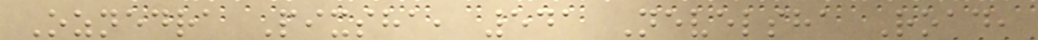Oznedra Pixsha, 541 Nevelsha Road,
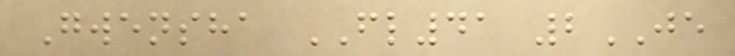Gwensha FL41 2JE
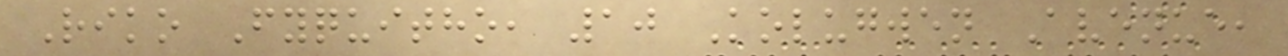Riko Fyquitho, 10 Kolugwen Avenue,
